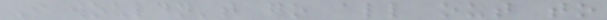I wouldn't go all out to
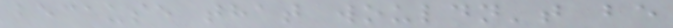because that wouldn't be
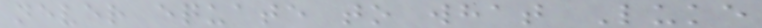never equate to what Luke
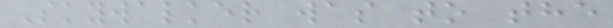Skywalker was to the
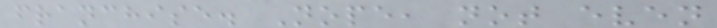franchise. Nope, not even
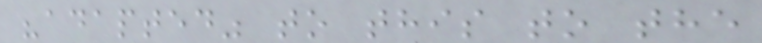"adapted" to this to the
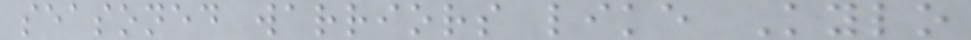seasoned warriors like Kylo
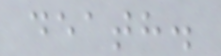death.
